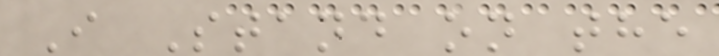I Stand on the
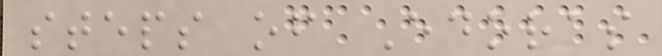steps of Edoras
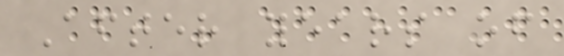After years of
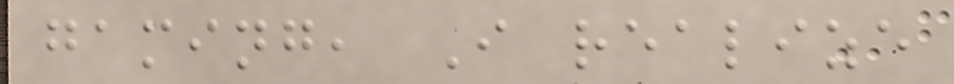gaming, I realize
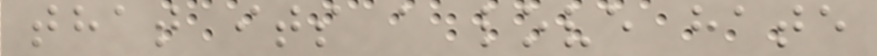that its a love hate
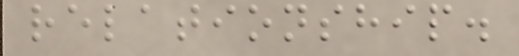relationship.
